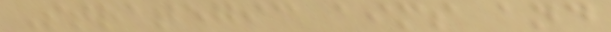Strategic aims and
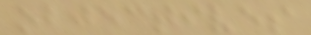objectives
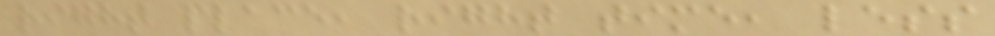right place, right time, less
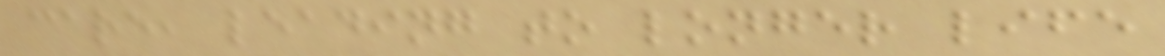care, leading to longer life
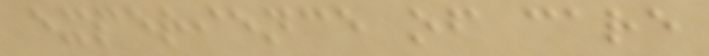experience of care
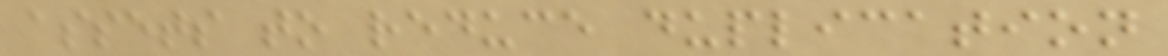assets to reduce duplication
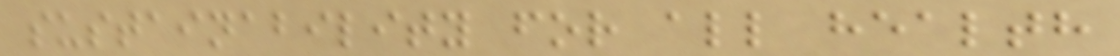sustainability for all health
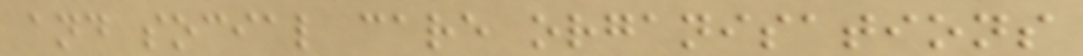and social care organisations
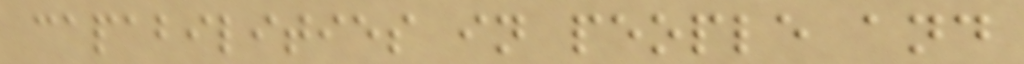capabilities in people and
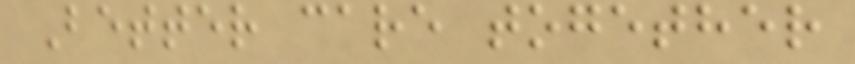Better care together
